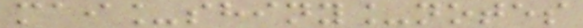mai_shiny_notes
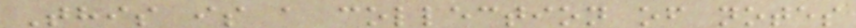This is a collection of notes
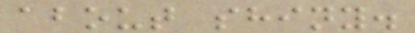about shiny.
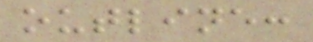outline:
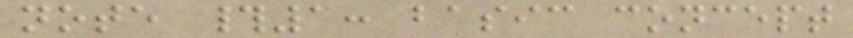note #1: basic concept
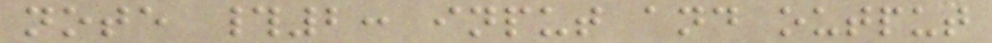note #2: input and output
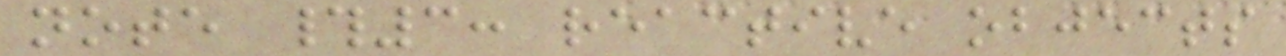note #3: reactive objects
